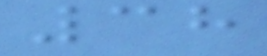38
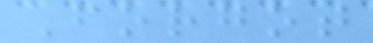Forgot
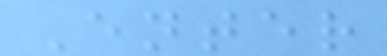Enter
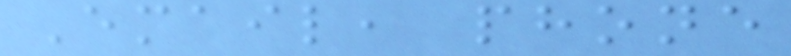Email, phone
